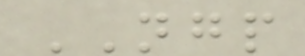NGP
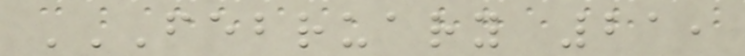FEBRUARY 21,
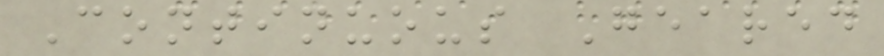Continuous Geared
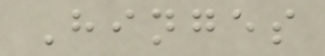Hinges
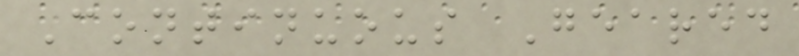Continuous Geared
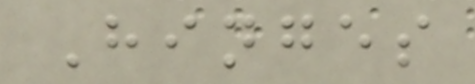Hinges
